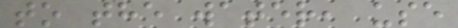to the water, use
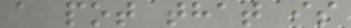a pot that is
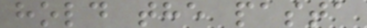hold the pasta
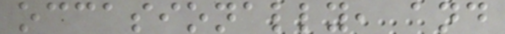occasionally, and
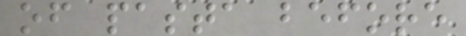of pasta before
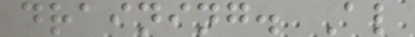draining. Al
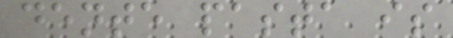dente pasta is
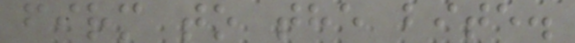firm to the bite.
